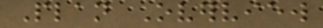Plan Overview
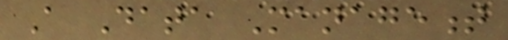A Data Management
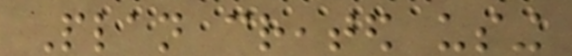Plan created using
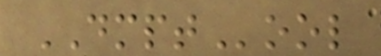DMPTool
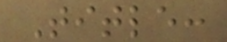Title:
